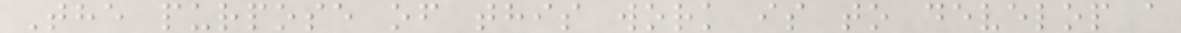The purpose of this work is to develop a
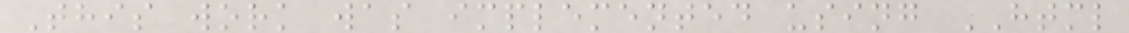This work was implemented using HTML
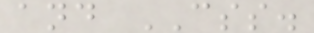and CSS.
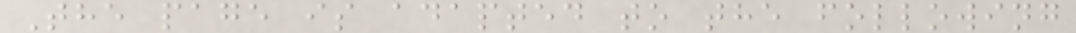The page is adapted to the following
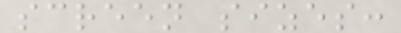screen sizes:
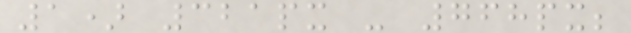1) 321px - 768px;
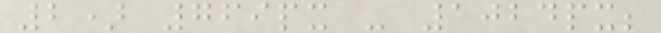2) 769px - 1024px;
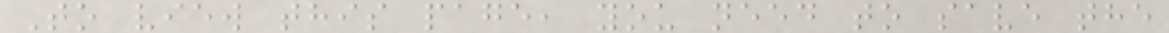To view this page, you need to save the
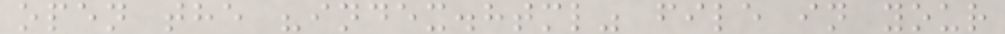open the "index.html" file in your
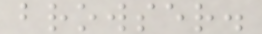browser.
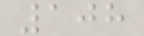108
